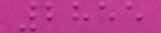2855
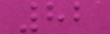82
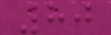80
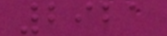2921
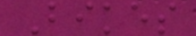Bikes
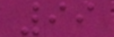99
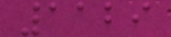1129
